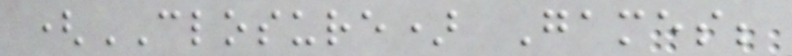(CLOSURE) Games;
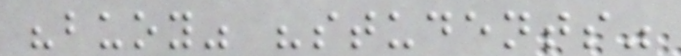"buoy" "students"
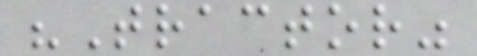"Tractor"
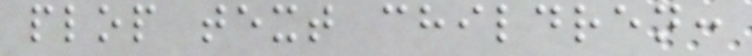plop text children:
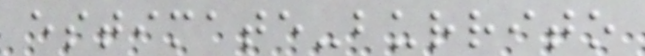estimate-burrito
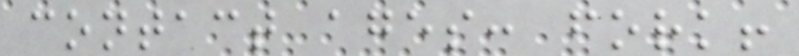contact ages: fork!
